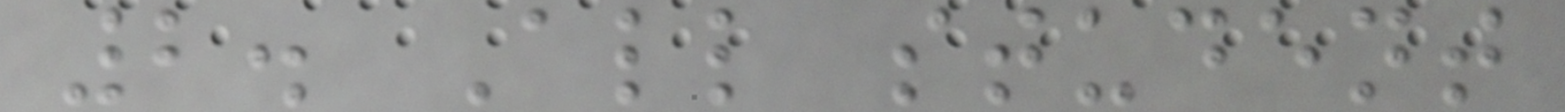2. All student
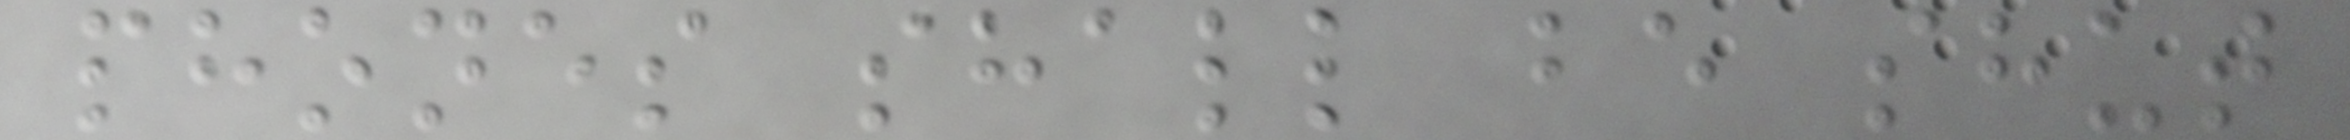phones shall be shut
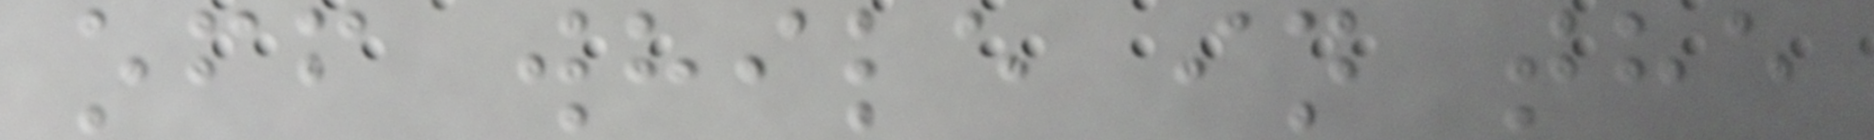off while in the
